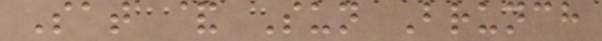Sat & Sun Brunch
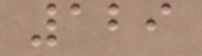129
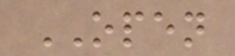OPEN
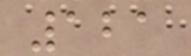121
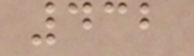432
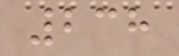238
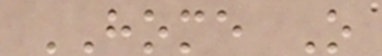HOME O
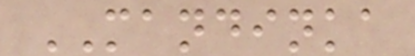MANDINKA
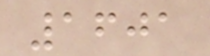1601
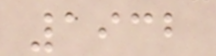1932
